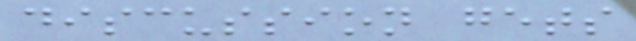discussion gets
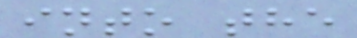into the
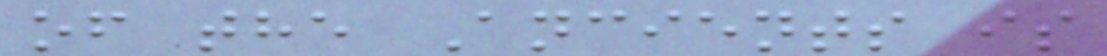of the Ancients is
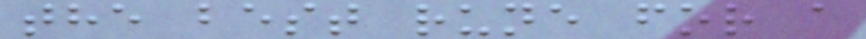the best rune for a
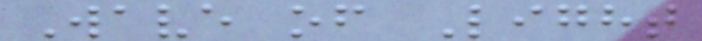Wave of Light
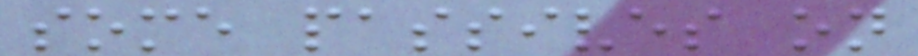some passives on
